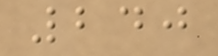240
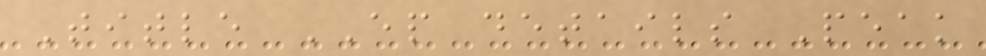Title EP details Peak
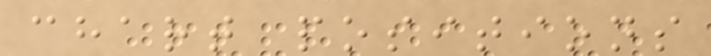chart positions
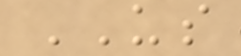US
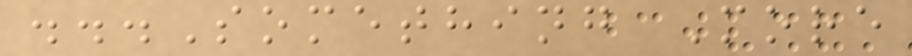...Something More
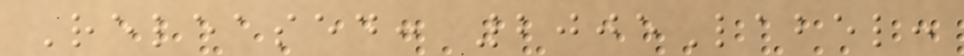Released: 2005Label:
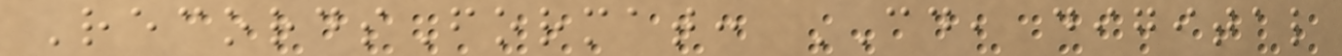RecordsFormat: CD, digital
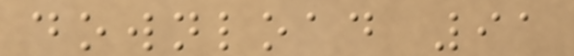download 91
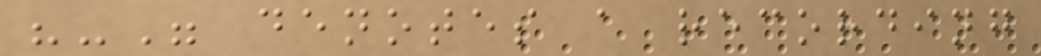"-" denotes a recording
